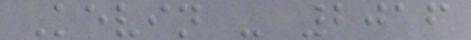Kevin - 2016
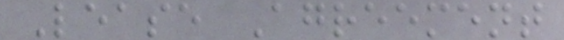Lease Agreement
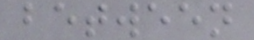between
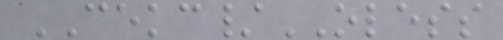CEKC/OLESS
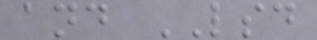and LSD
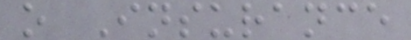o Insurance
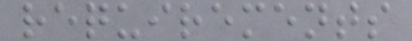requirements
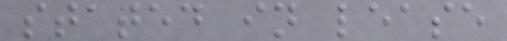stated in lease
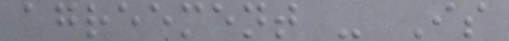agreement - Is
